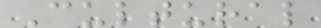Cultural
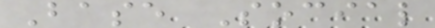Base Social
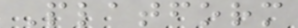Platform
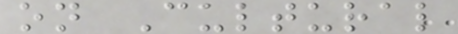on Cultural
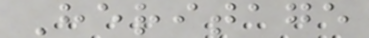Heritage
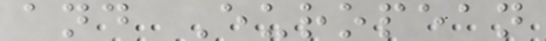and European
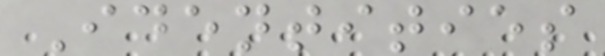Identities
